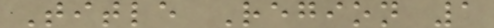Title Region 1
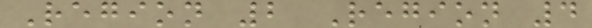Region 2 Region 4
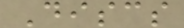Discs
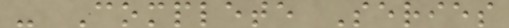- Complete Series
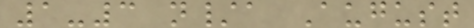1-3 n/a August
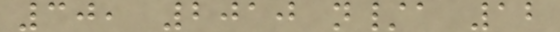30, 2010 n/a 12
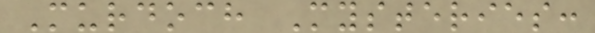Murdoch Mysteries:
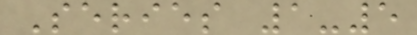Series 1-5
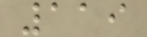119
